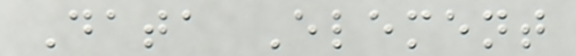Data Element
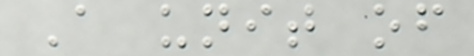A unit of
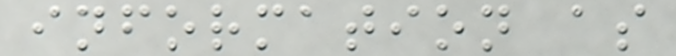information as
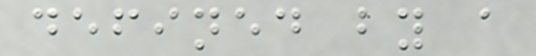defined by a
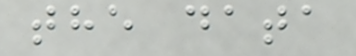the data
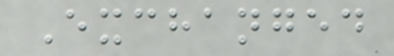Exchanged
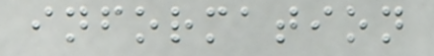information
